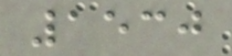1530
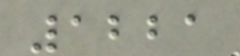1221
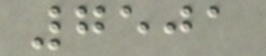7501
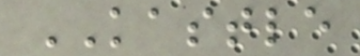KASTLE
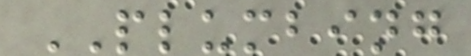PLUMBING
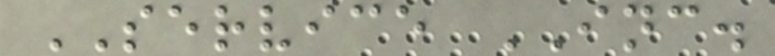SERVICE INC.
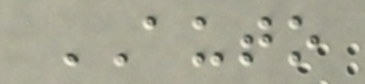AUTO
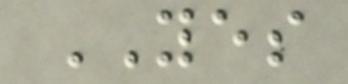YES
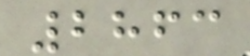2863
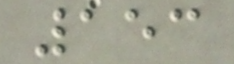153
